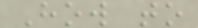How to
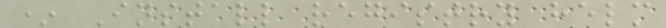* Install registry helm
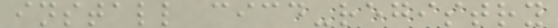install cicd-registry
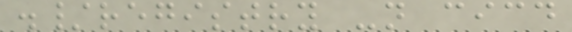./registry -n cicd
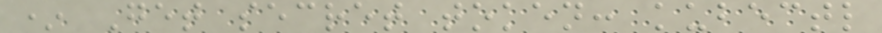* Get secret token: kubectl
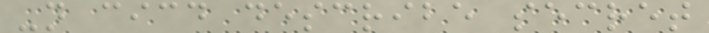-n cicd describe secret
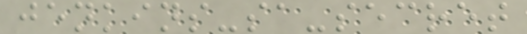jenkins-sa-secret
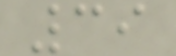39
